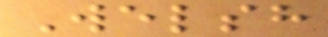Welsh
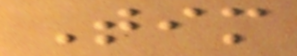Tim
